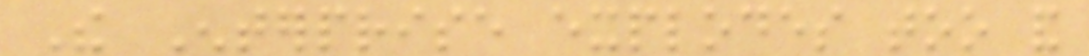The Enterprise explodes too and
